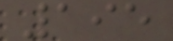195
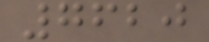7620
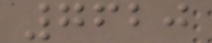7620
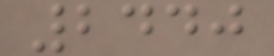2440
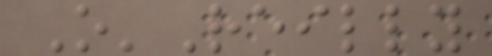O'Reilly
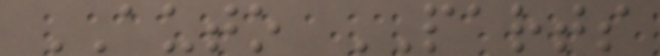AUTO PARTS
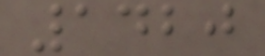1420
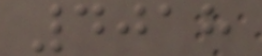4018
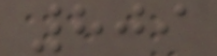809
